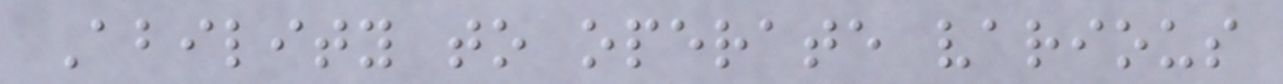Ability to operate various
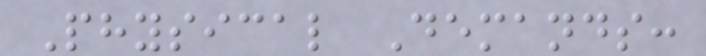Physical Demands:
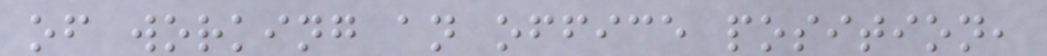of working an office position,
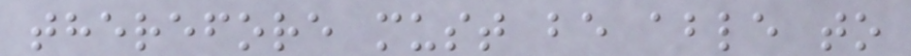therefore must be able to
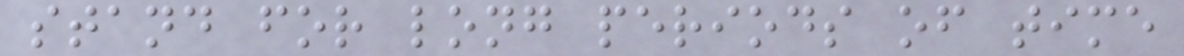stand for long periods of time
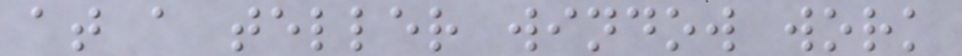at a teller window work
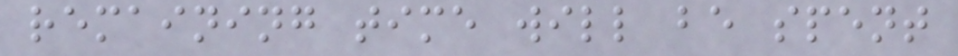remaining time will be spent
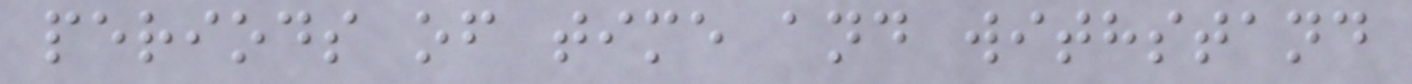periods of time and withstand
